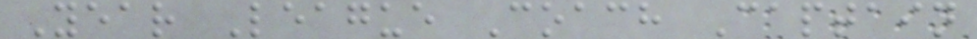Year League Coach Captain
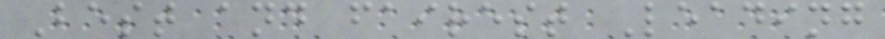Best and fairest Leading
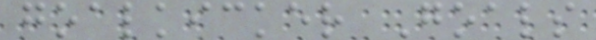goalkicker Goals
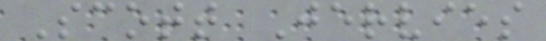Scott Jervies
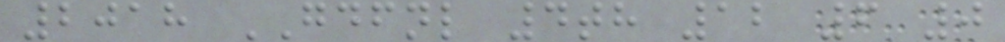2018 GDFNL 4th 12 6 0
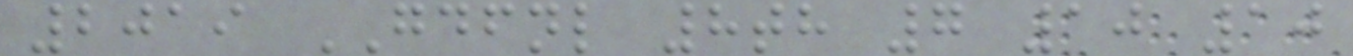2019 GDFNL 8th 7 10 10
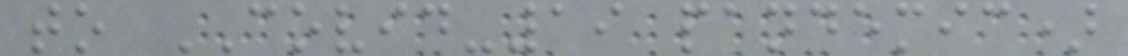to COVID-19 pandemic)
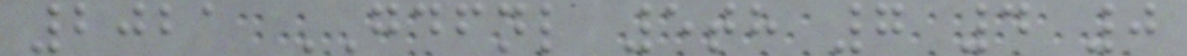2021 GDFNL 5th 7 4 0
